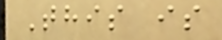This is
